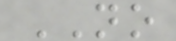NO
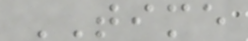TIME
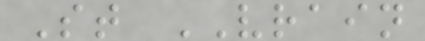St VRAIN
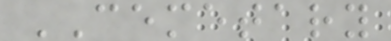CEMETARY
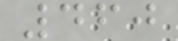460
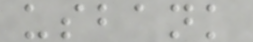usbank
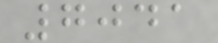7041
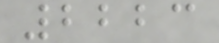2223
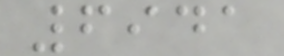6941
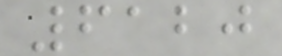6120
